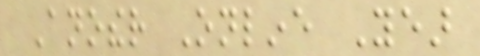Another Online Year
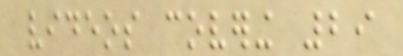videos covering 29
